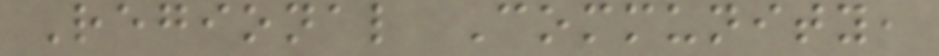Regional Community,
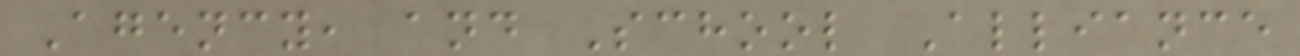Agency, and School Alliance
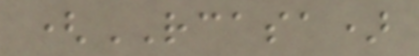(RCASA)
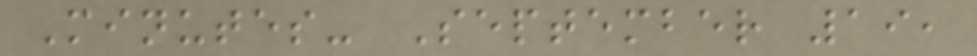Minutes- September 19,
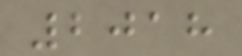2018
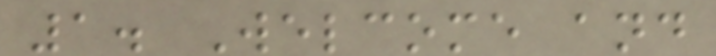1. Welcome and
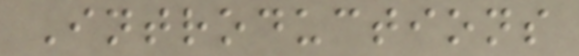Introductions
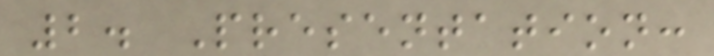2. Presentation:
